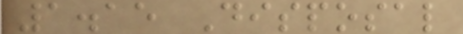1.15 Disposal
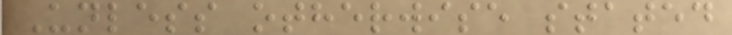Unless otherwise stated
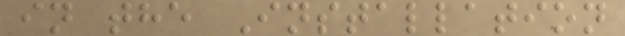in the Installation
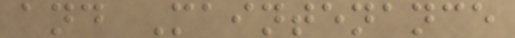and Maintenance
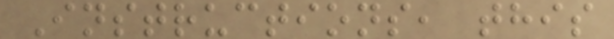Instructions, this
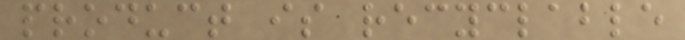product is recyclable
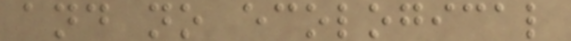and no ecological
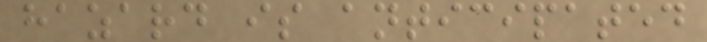hazard is anticipated
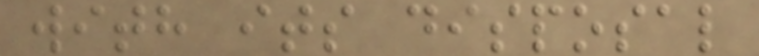with its disposal
